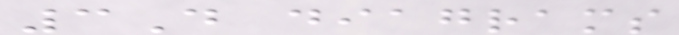3D diagrams
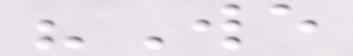"We
